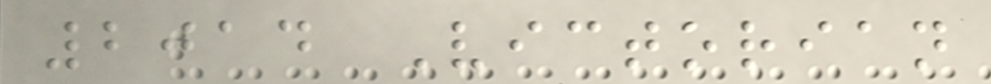2014 Victorian
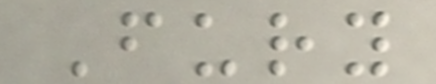Fury
